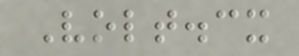Volt.cx
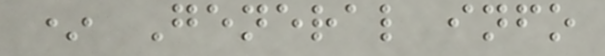* General info
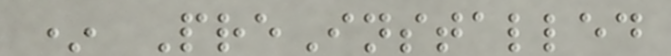* PreInstalled
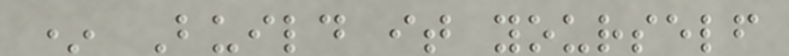* Build it yourself
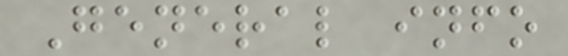General info
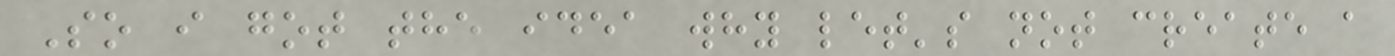So i got the idea why let's not create a
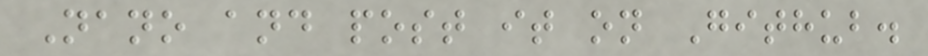Nano and post it on Github.
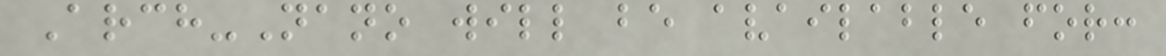Arch-Nano will be available for:
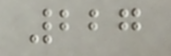227
